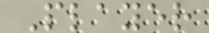Player
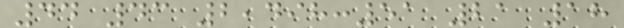44 43 2,498:51 21 18
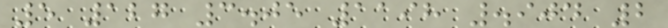5 127 3.05 1198 .904 2
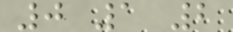0 1 2
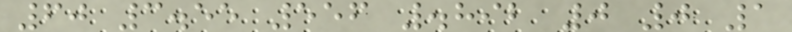60 3.55 556 .892 0 0 1
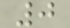0
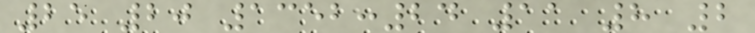25 20 1352:24 11 8 2
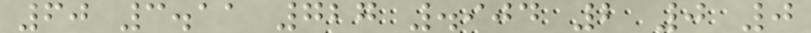60 3.11 727 .904 2 0 0
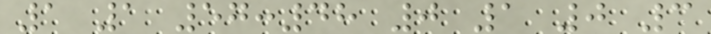1 1 57:48 0 1 0 3
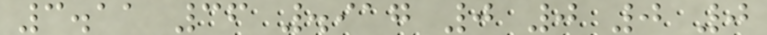3.11 36 .917 0 0 0 0
